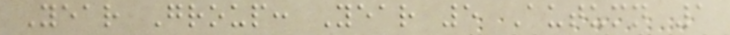Year Group: Year 5 Autumn 1
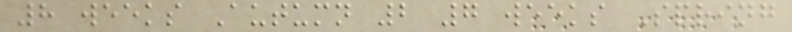8 weeks Autumn 2 7 weeks Spring
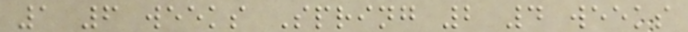1 6 weeks Spring 2 4 weeks
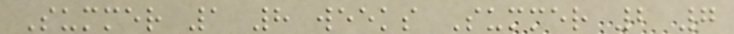Summer 1 8 weeks Summer 2 7
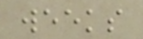weeks
